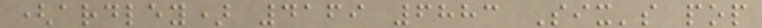(ardley) 4169 6883 Six's pop
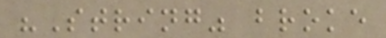"String" broke
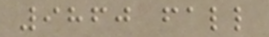9860 fall
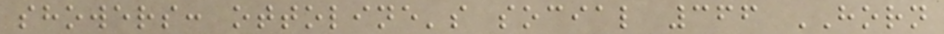showers: ottoline's social 366 HORN
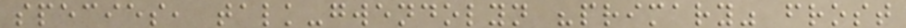species, talk-gwendolyn "primary" frost
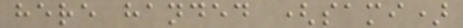here handed (sami)
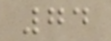74
